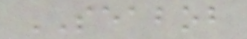SEABOB
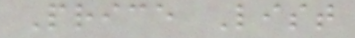Price List
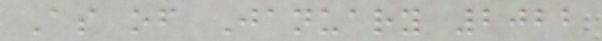As of January 2022
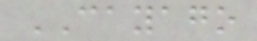CAYAGO
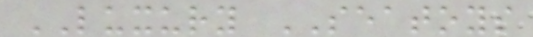LUXURY SEATOYS
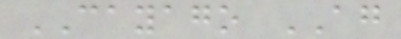CAYAGO AG
